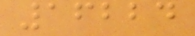16224
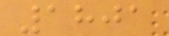1801
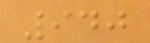940
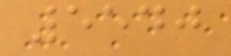5540
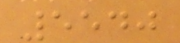5540
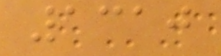1310
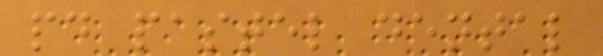pd pastel dental
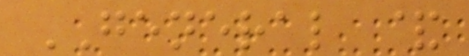GENERAL &
